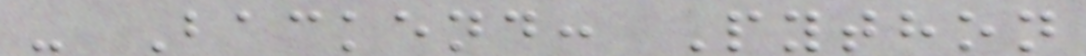- Backend: Python
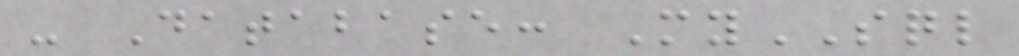- Database: MySQL
